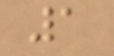1
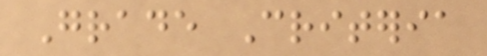Grade Criteria
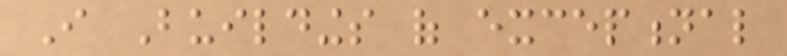I Buildings of exceptional
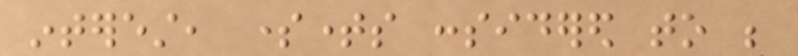interest, sometimes considered to be
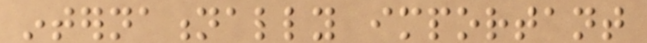internationally important
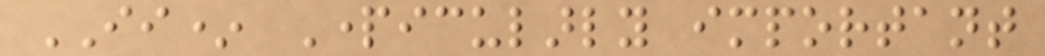II* Particularly important
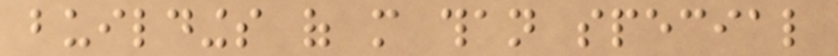buildings of more than special
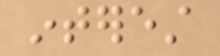interest
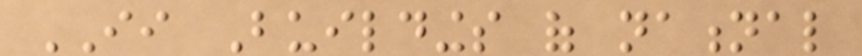II Buildings of national
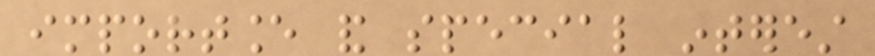importance and special interest
